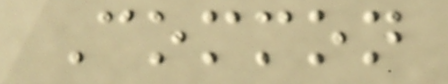Common
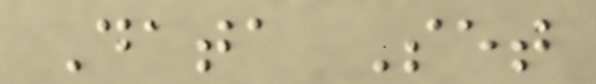Data Set
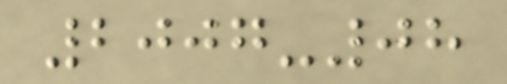2007-08
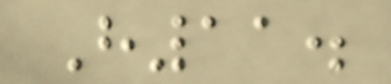H11.
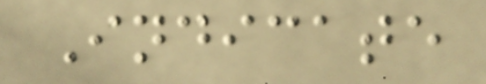Indicate
